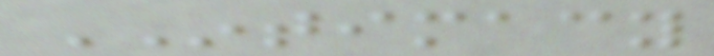INTIMACY
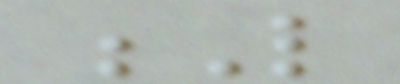L
